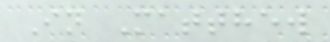In Matthew
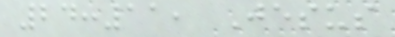24:11, Jesus
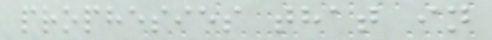prophesies that in
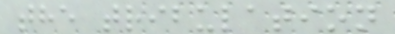the tribulation
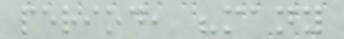period, "many
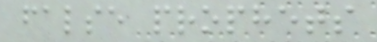false prophets
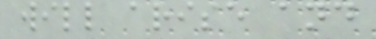will arise and
